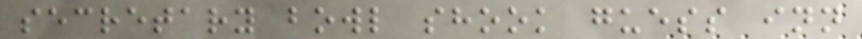secretary bowl shook guess inn
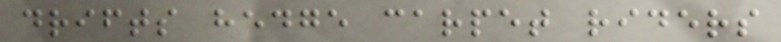drifts hedge carpet riders
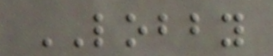LOBBY
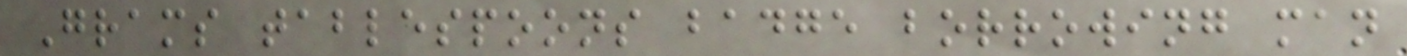Grams tablespoons badge borrowing man
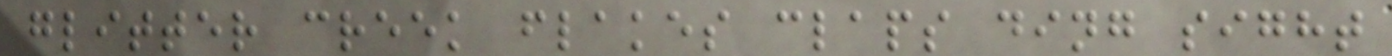glitter creek flakes claps ding sight
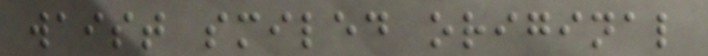waist smiled original
